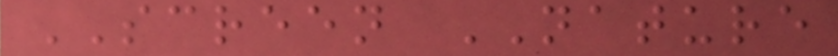SCREEN NATURE
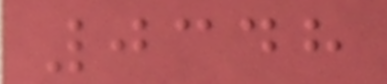0348
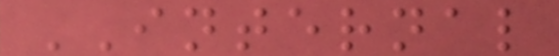INTERNAL
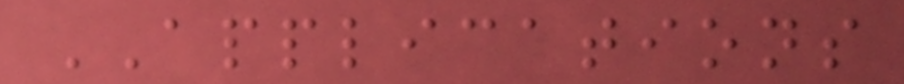APPLICATIONS
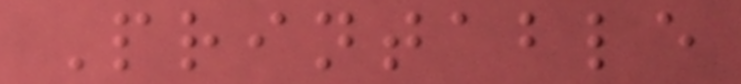Printable
